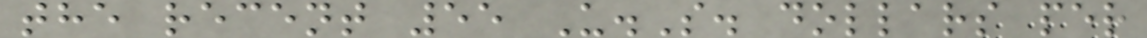the recent 55 U.S. dollars per
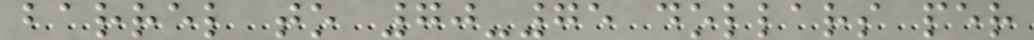barrel to 70-75 dollars per
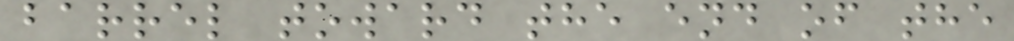barrel toward the end of the
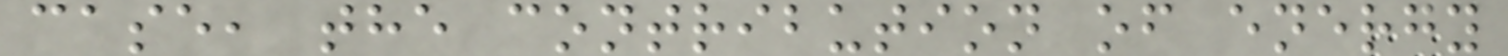case, the contribution of energy
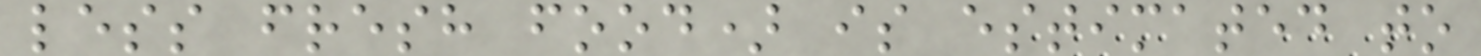less fresh food) is estimated to
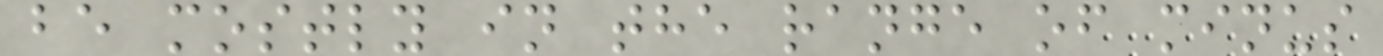be mostly in the range of minus
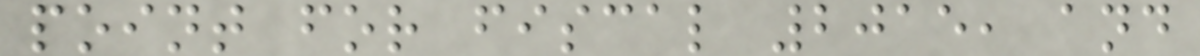point for fiscal 2015, and
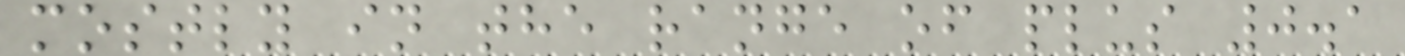mostly in the range of plus 0.1
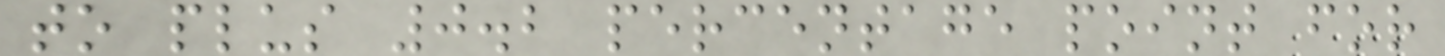to plus 0.2 percentage point for
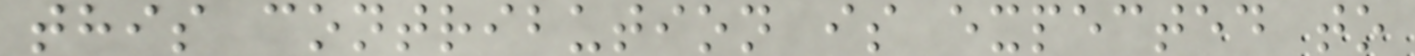this contribution is expected to
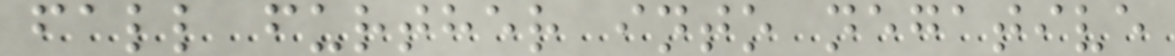fall further into negative
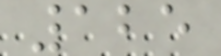125
